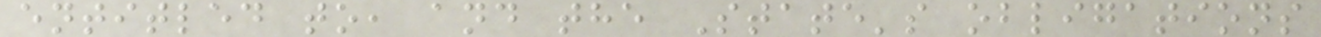entitled to, and the State's obligations
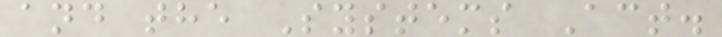and the Systems Act.
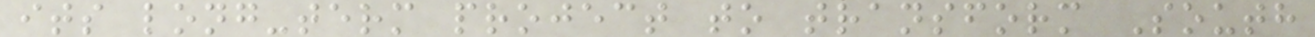its long-term project to transform South
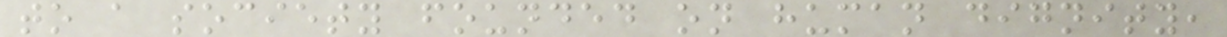to a society founded on human dignity,
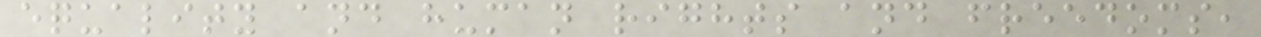equality and human rights and freedoms,
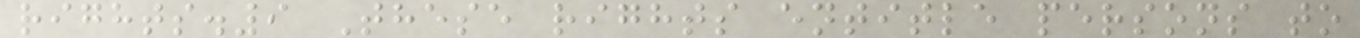rights.9 These rights entitle persons to
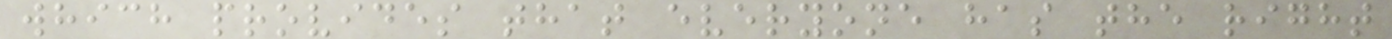which provides that everyone has the right
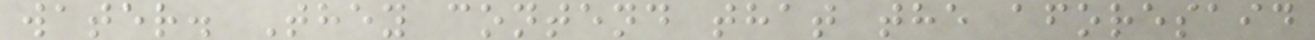water. They contend that the aforesaid
